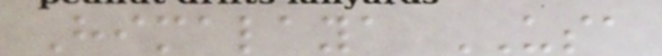Himalaya USA
